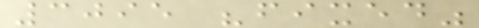3095 "fixed"
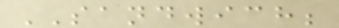SANDWICH;
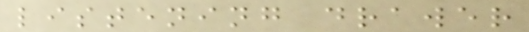listening drawer
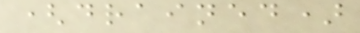(drained)
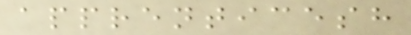apprenticesh
